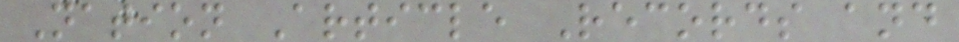Nation Article Records and
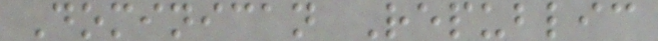Dominican Republic
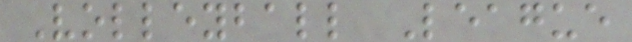Volleyball League
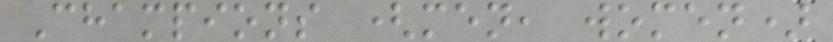Champions (men, women)
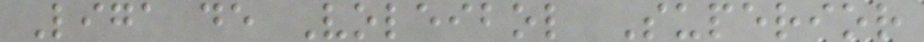Liga de Voleibol Superior
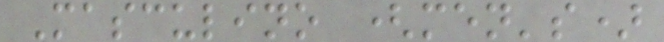Masculino (men's)
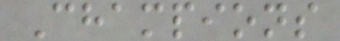Champions
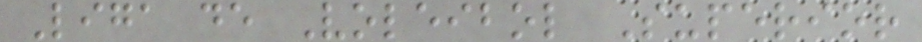Liga de Voleibol Superior
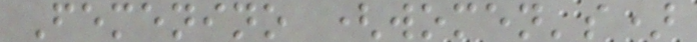Femenino (women's)
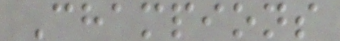Champions
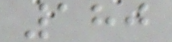180
